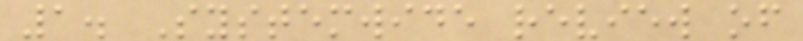1. Systemwide review of
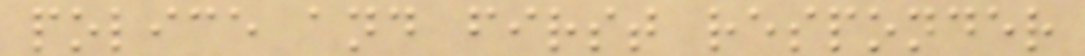police and first responder
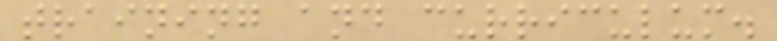training and curriculum.
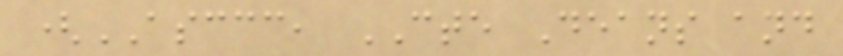(ASCCC, CTE Deans and
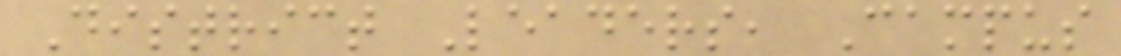District Leaders, Campus
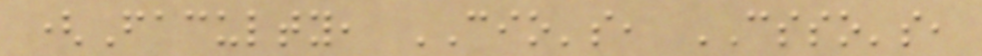(Faculty, CIO's, CSSO's,
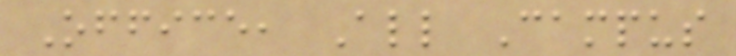Office, All Campus
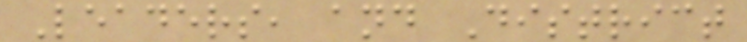Leaders, and District
